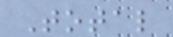Total
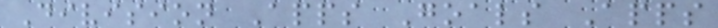Division Apps Goals Apps
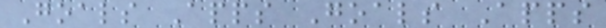Goals Apps Goals Apps
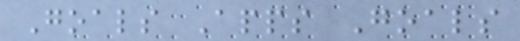Goals Apps Goals
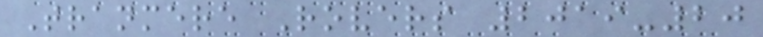Tranmere Rovers 2019-20
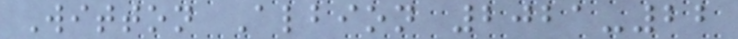Witton Albion 2021-22
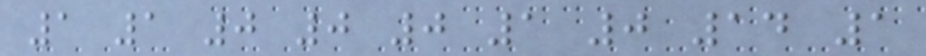1 1 0 0 0 1 0 14 1
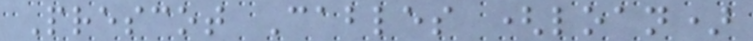Prescot Cables (loan)
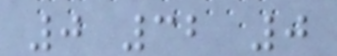0 32 0
